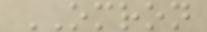OMRON
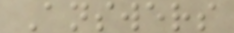Answers
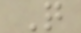Q
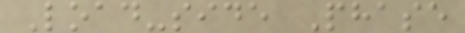Load-side Phase
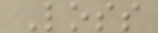Loss
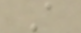A
